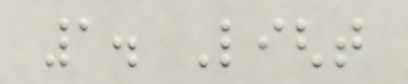1. Light
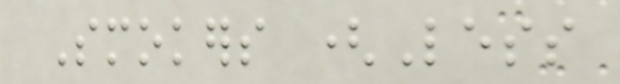Smokers (Less
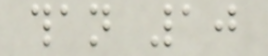than 10
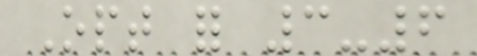Opt for 3-6
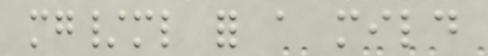mg/ml for a mild
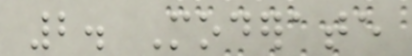2. Moderate
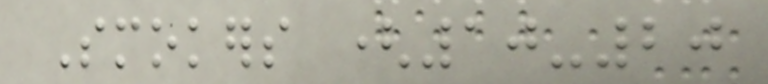Smokers (10-20
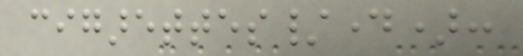cigarettes/day):
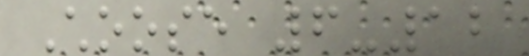Choose 6-12
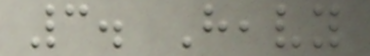3. Heavy
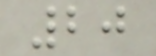20
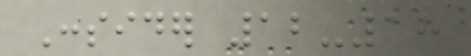Consider 12-18
